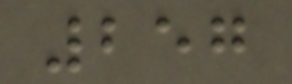257
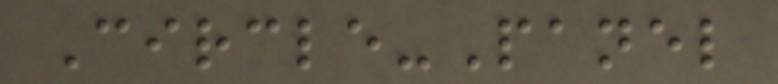Circle-Panel
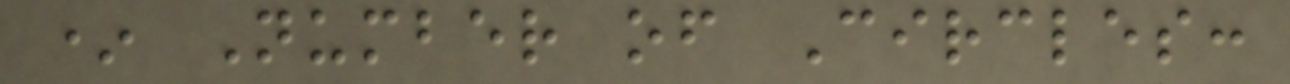* Number of Circles:
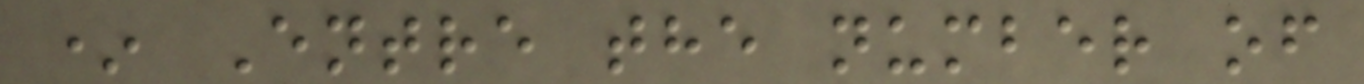* Entre the number of
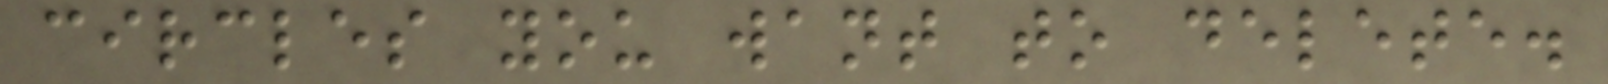circles you want to delete.
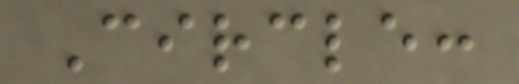Circle:
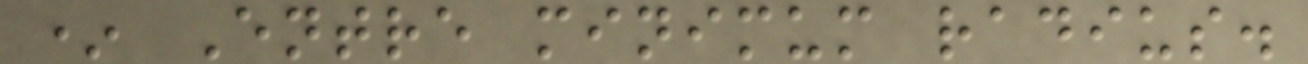* Entre minimum radius.
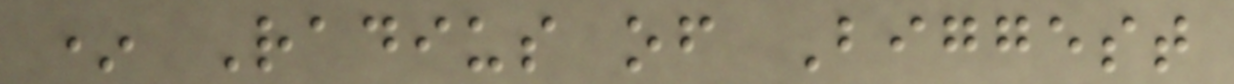* Radius of Biggest
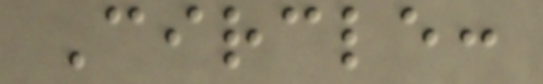Circle:
